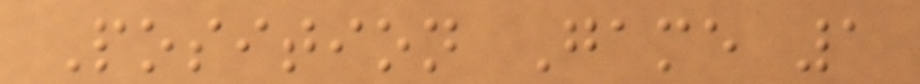Position Game 1
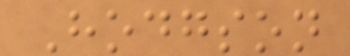Hodgson
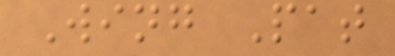Wing Pat
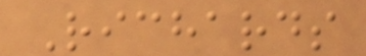Richards
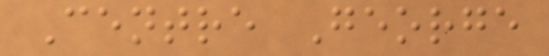Centre George
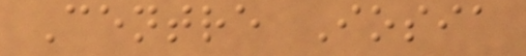Centre Iosia
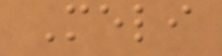Meli
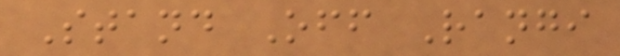Stand Off Rangi
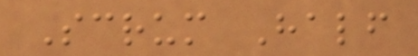Scrum Half
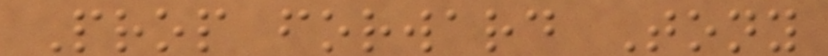Prop forward Tony
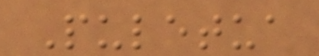Puletua
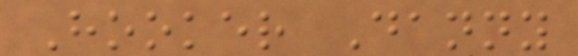Hooker Danny
